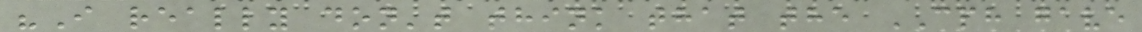"I really don't think that the CPH gave
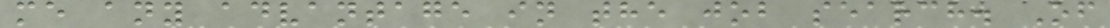me any advantage in the job search. Of
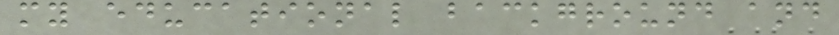my educational background and
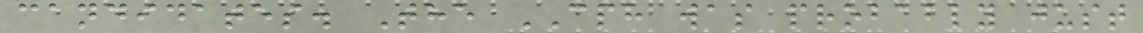candidates. The CPH was probably just
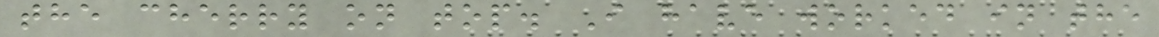the cherry on top. I have worked in the
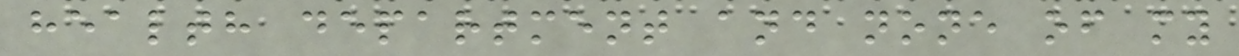health department and none of my
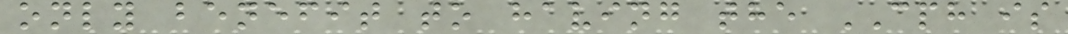only benefit to having the CPH is
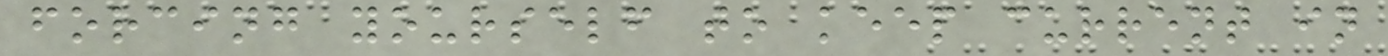forcing yourself to keep current in
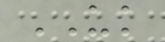UK
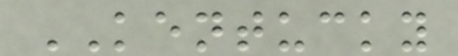KENTUCKY
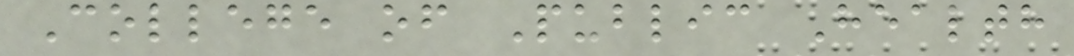College of Public Health
